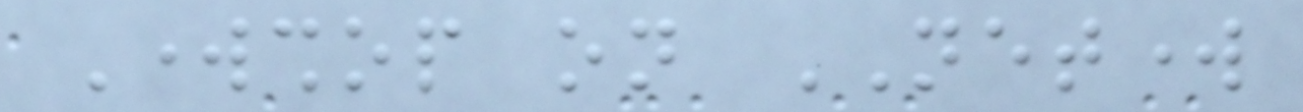Workshop on NETWORK
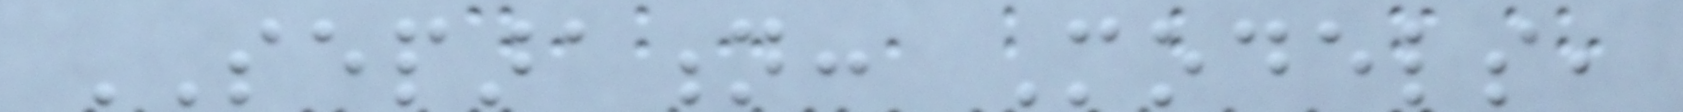SEPARATION: Models,
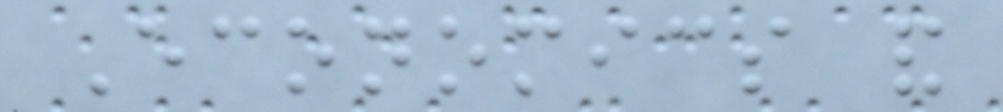Economics and
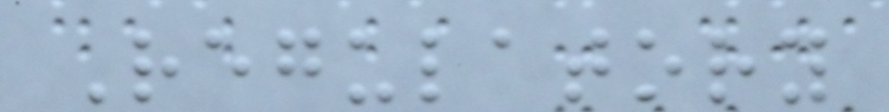Regulatory
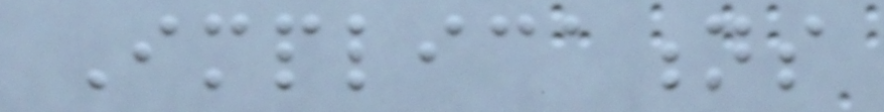Implications
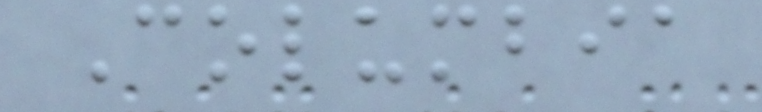Columbia
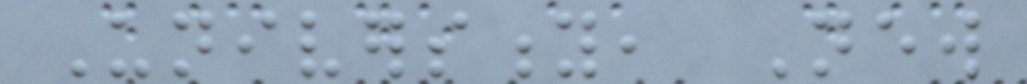University, New
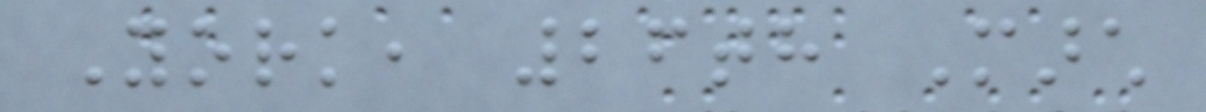York, 26th March
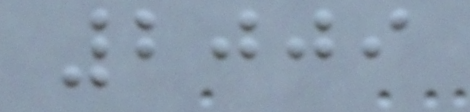2009
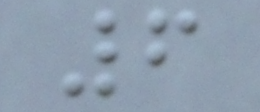6
